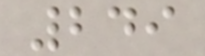249
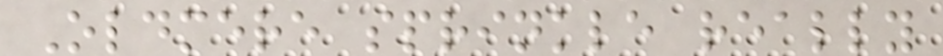Oldmere sprinkle really
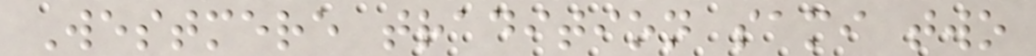Westmere tradition sami two
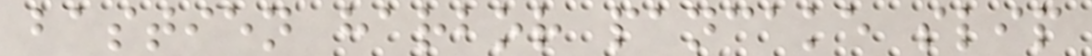bastien harbor pancake slip
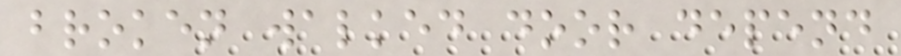broken walked door depend
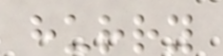hurry
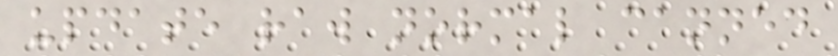update raw normal canned
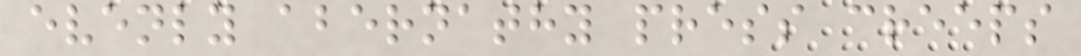evenly abernathy press creeps
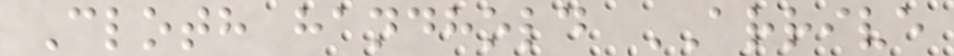Cloth handhold ARRIVE
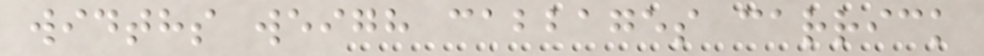widths weigh cabbages carrick
